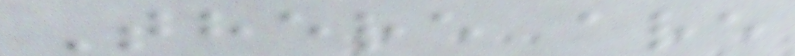There are
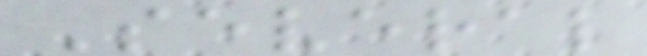Several
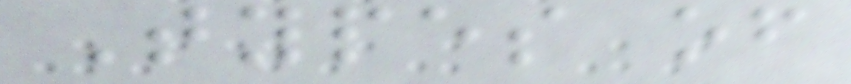Types of
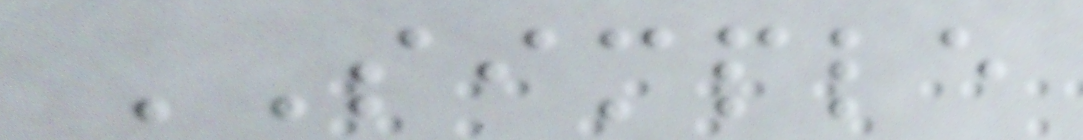SIMPLE
